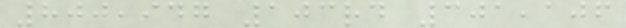800,947 103rd 301,106
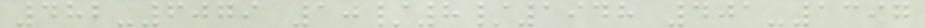482-6079 10/8/1948 401-1397
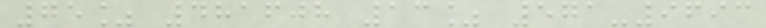75% 481608 13% 571-9693
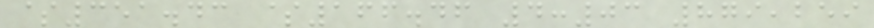$351.43 $166.46 4:03 879,259
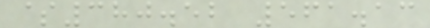$380.52 561.13
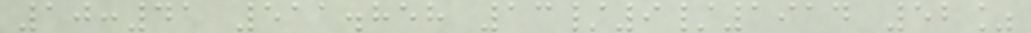10:41 511.858 13/9/1914 52%
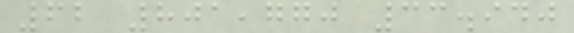62 801,770 33.940
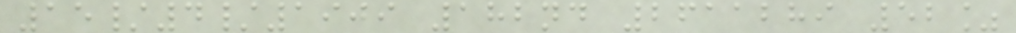15/4/1909 182nd 2611289 52%
